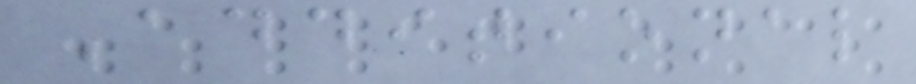Additional
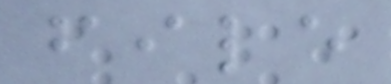file
